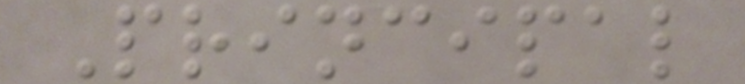Principal
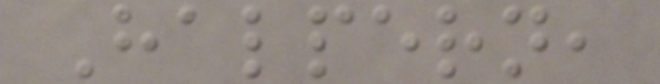Halpern,
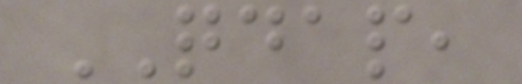QDAP,
